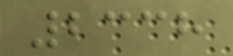2338
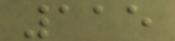115
